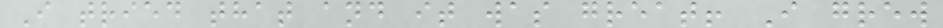I tried that and it was great! I grew
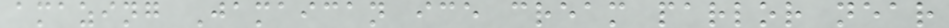amazing Jamaican ice cream parlor near
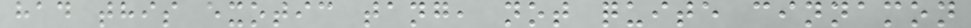had this exotic tang, not quite cinnamon
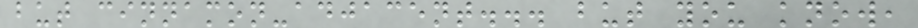but cinnamon-adjacent... but you know,
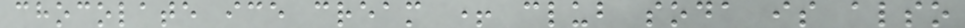chocolate ice cream + club soda is also
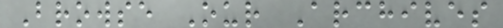Browse Our Archives
